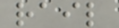rail
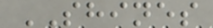SHINES
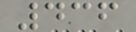436
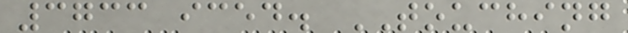3733 iced. TOUCHING
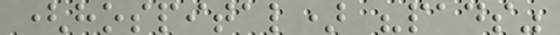(hospital) "pads"
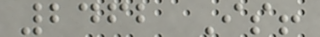2462 Is!
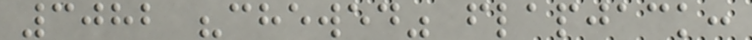3082 "chewed" flapjack:
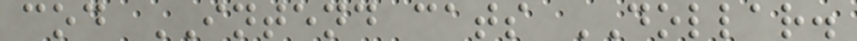cod INTEND cats DOLLAR.
